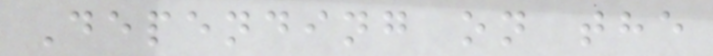Depending on the
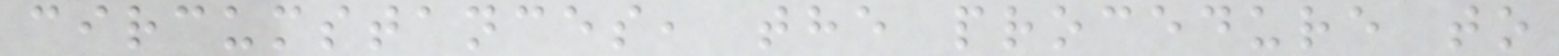circumstances, the procedure to
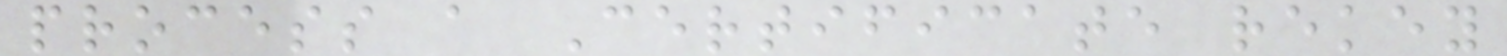process a Certificate rekey
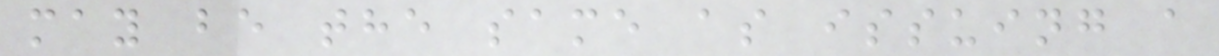may be the same as issuing a
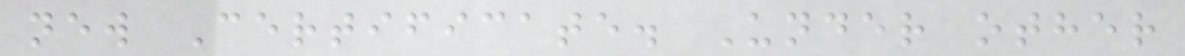new Certificate. Under other
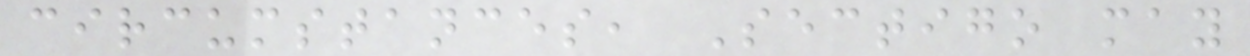circumstances, Sectigo may
